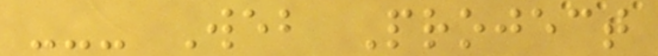--- Web Project
